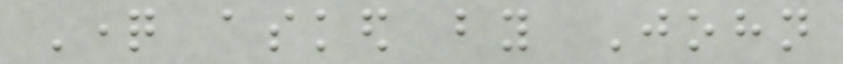Question asked by John
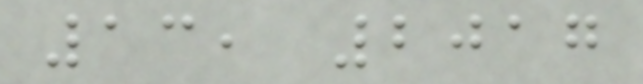13, 2017
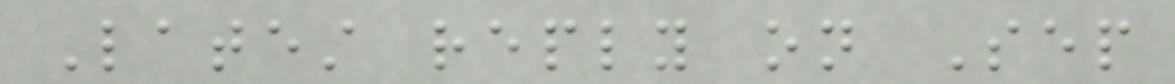Latest reply on Sep
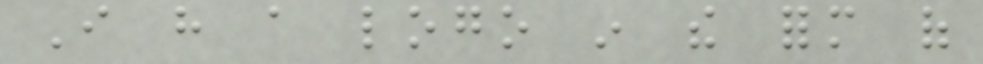I have a logo in the form of
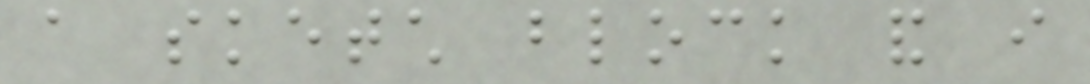a sketch block and i
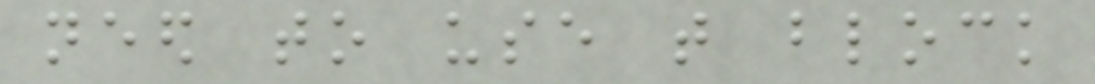need to use that block
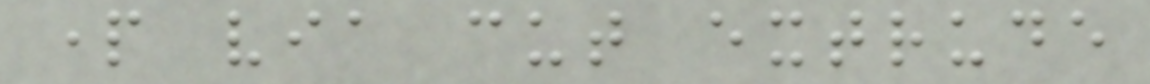part via cut extrude
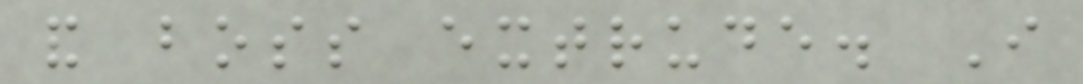and boss extrude. I
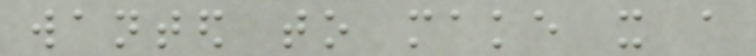wanted to make it a
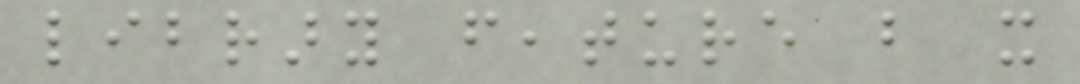library feature but it
